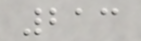213
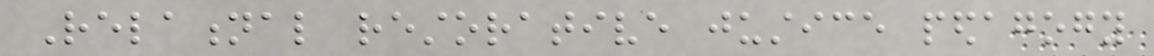Relational restorative justice pedagogy
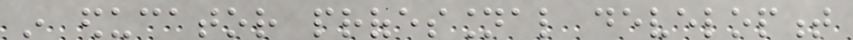in educator professional development
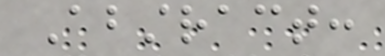Abstract:
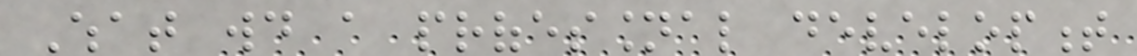What would a professional development
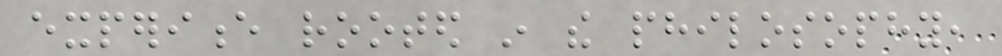experience rooted in the philosophy,
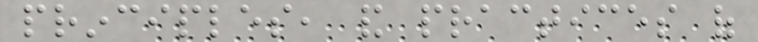principles, and practices of
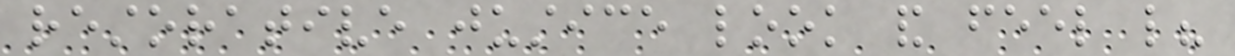restorative justice look and feel like?
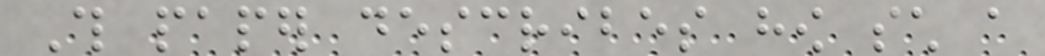This paper describes how such a
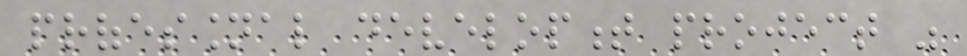professional development project was
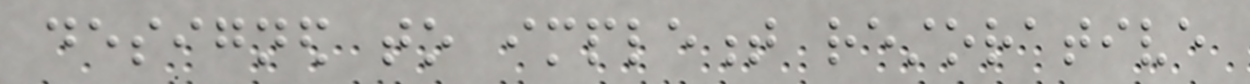designed to implement restorative
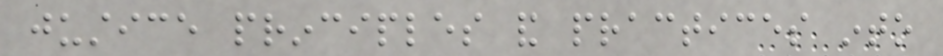justice principles and practices into
